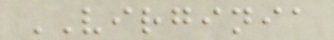VIRGINIA
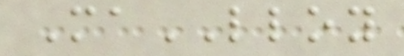MaLLOY
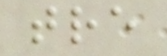tre
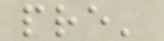pre'
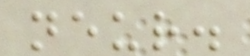neur.
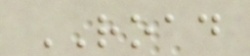ROAD
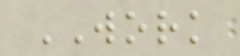WORK
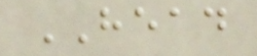HEAD
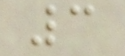3
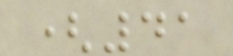(41
